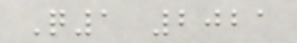Q1 2021
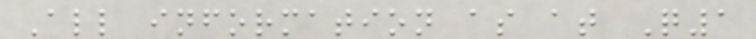All information as at Q1
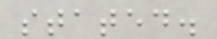stated.
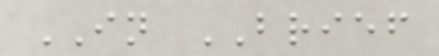IN BRIEF
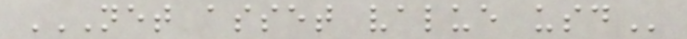NET ASSET VALUE USD
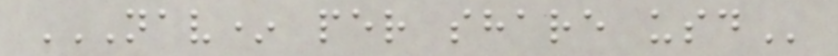NAV* PER SHARE USD
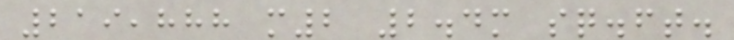219,888 m2 2.4m sq.ft.
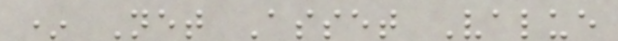* Net Asset Value
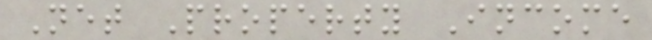Net Property Income
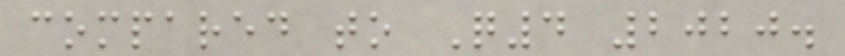compared to Q4 2020.
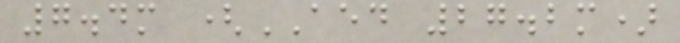7.4m (AED 27.2m)
